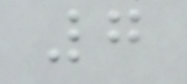7
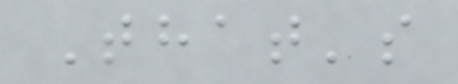That's
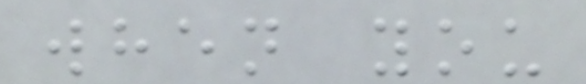when you
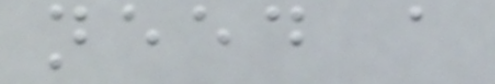need a
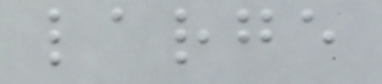large
